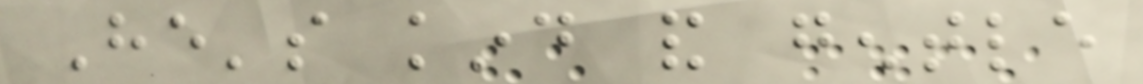He's kind and gentle
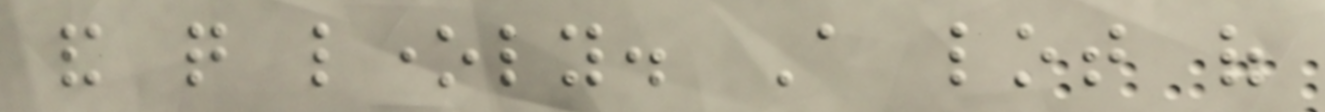and quite lonely. A lot of
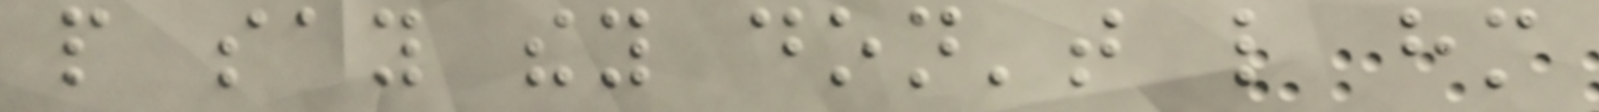people say they don't like him
